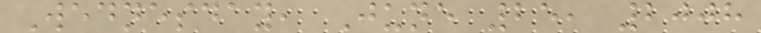Wednesday, June 25, 2008
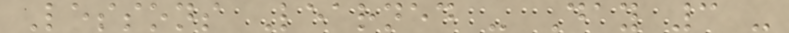Lessons Learned - Day 3 -
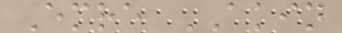Emre AKIN
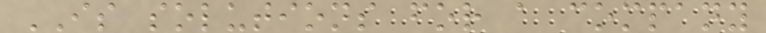IS solutions for a company
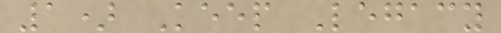1) Keep Legacy
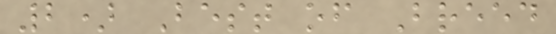2) Best of Breed
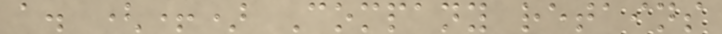a. (+) Company retains
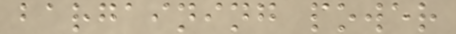bargaining power
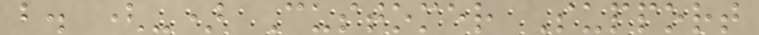b. (-) Customer Support
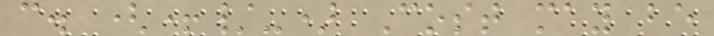c. (+/-) Cost may be
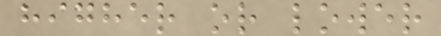higher or lower
